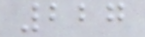227
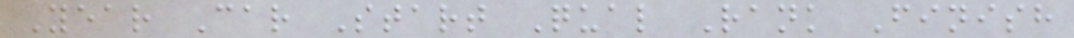Year Car Start Qual Rank Finish
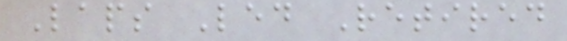Laps Led Retired
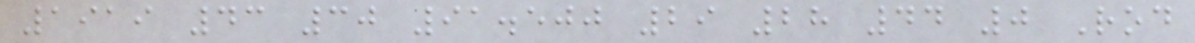1919 43 30 91.500 29 28 44 0 Rod
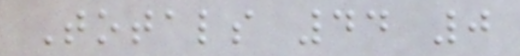Totals 44 0
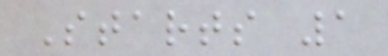Starts 1
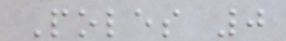Poles 0
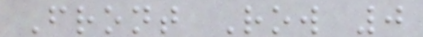Front Row 0
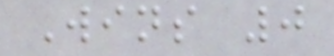Wins 0
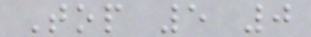Top 5 0
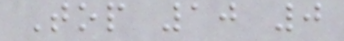Top 10 0
